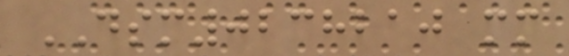DSM0238210 mm
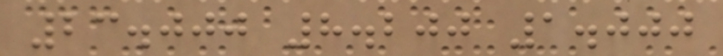23.000 8.200 1.000
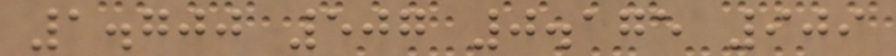1.700 507 0.175 909
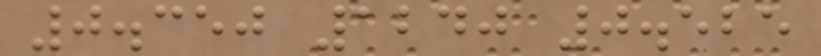0.350 1240 0.525
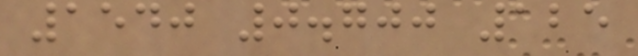1540 0.700 125
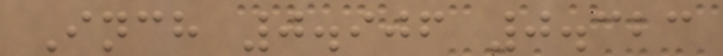Inch 0.906 0.323
